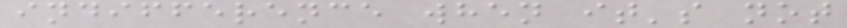indifference when it's not
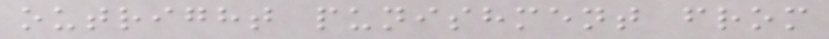outright punishment from
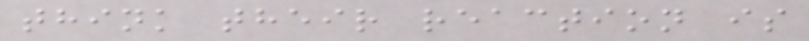think their reaction is
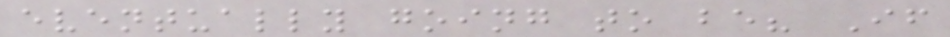eventually going to be? If
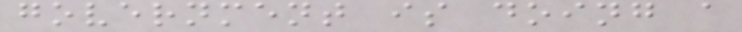government is doing a
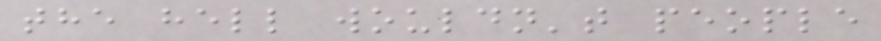the hell wouldn't people
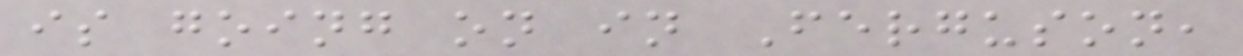is going on in Ferguson,
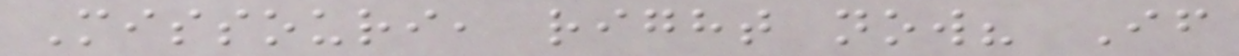Missouri, right now? If
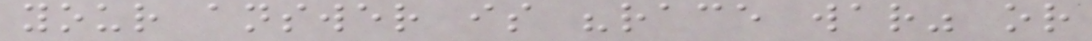your answer is "race war" or
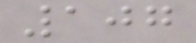107
